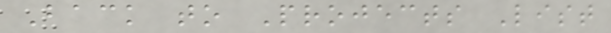Back to Projects List
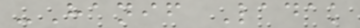-Hanif Ladak
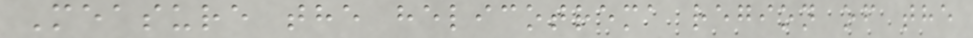Measure the helicotrema region of the
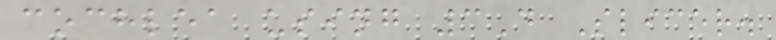cochlea using 3D Slicer.
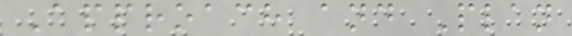Approach and Plan
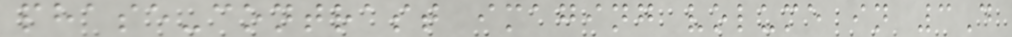phase-contrast imaging volume in 3D
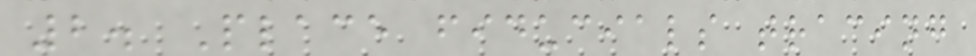2. Place fiducials tracing
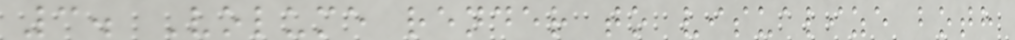3. Volume render to visualize both
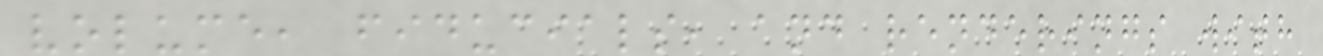volume, fiducials, and renderings with
